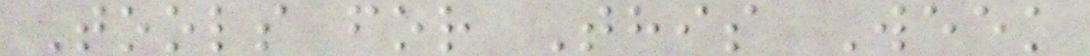Tools for This Week
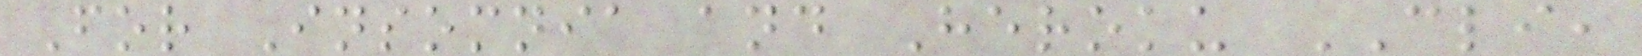For Insomnia and Heroku CLI,
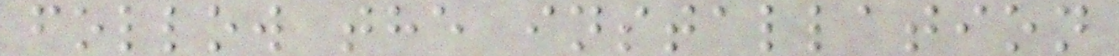follow the installation
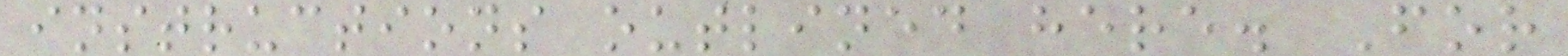instructions outlined here. For
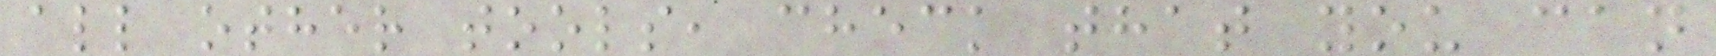all other tools, check that you can
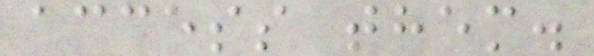access them.
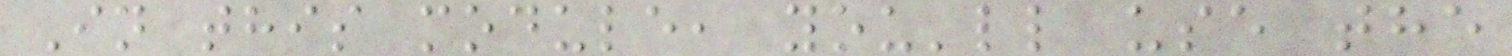In this module, you'll use the
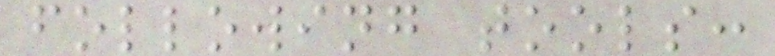following tools:
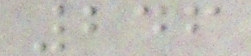246
